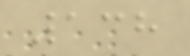138
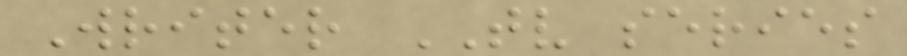Writer TV series
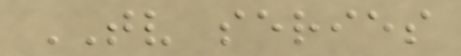TV series
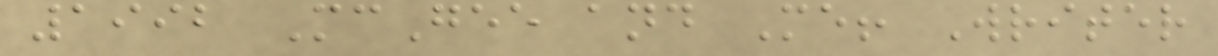1992 McGee and Me! Writer
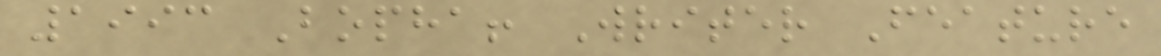1993 Bopha! Writer Feature
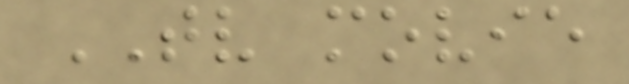TV movie
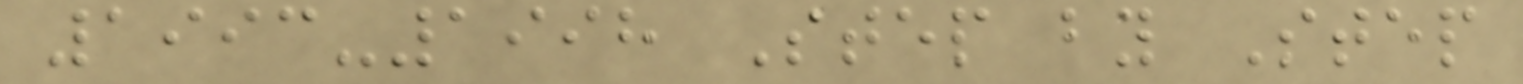1993-1998 Step by Step
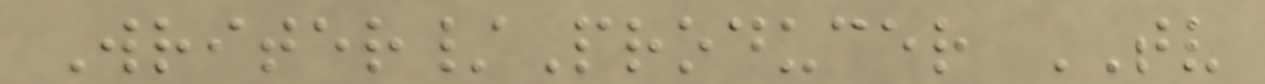Writer/Producer TV
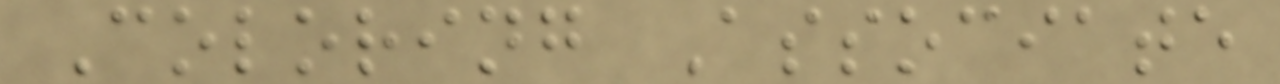Coloring Associate
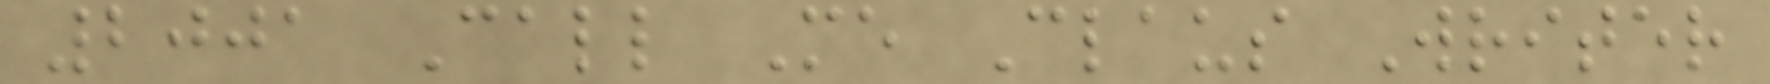2001 Call Me Claus Writer
